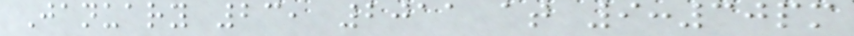January 23, 2011 at 9:30pm
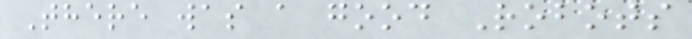There was a good Robots
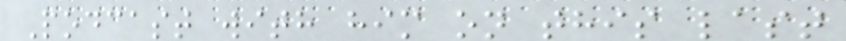Podcast with him on this last
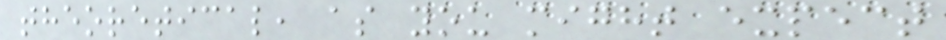theoretical, as you might expect
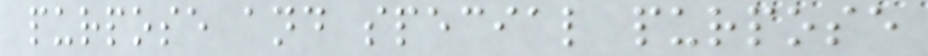purpose and special purpose
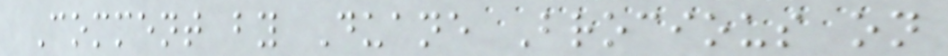Comment by Duane Brocious on
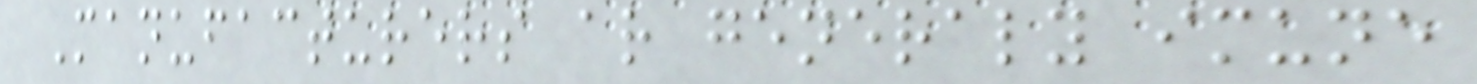Manufacturers ar generaly imune
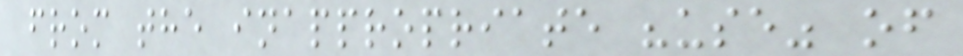from the inappropriate "use" of
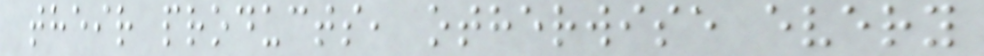their products, otherwise every
